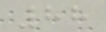88
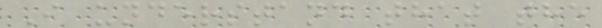I understand that the
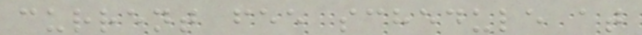current fee schedule at
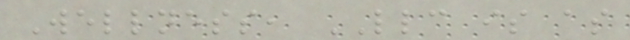Wellness, LLC is as
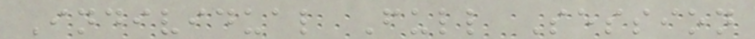Individual Full Session
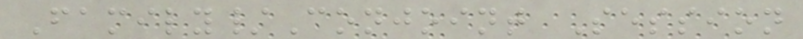Family/Conjoint Session
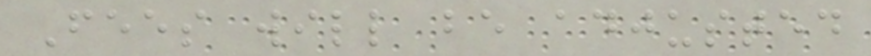Fees will be adjusted
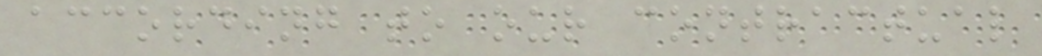according to our contractual
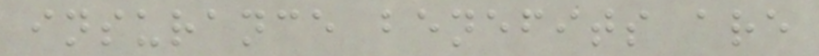insurance benefits are
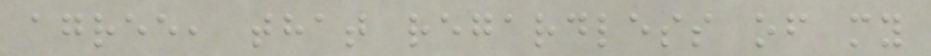agree, that regardless of my
